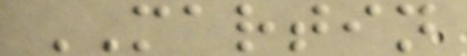MARTIN
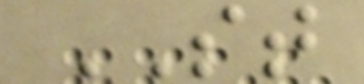ST
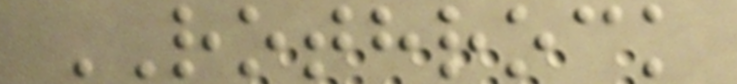ROTHROCK
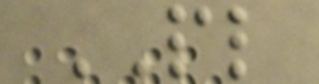PL
